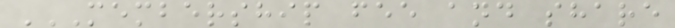MEMBERSHIP FEE AND SHARE
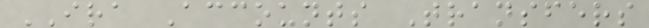IRA Accounts Transfers
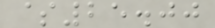$25.00
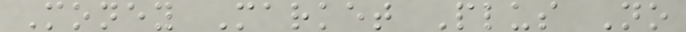Money Market Plus No
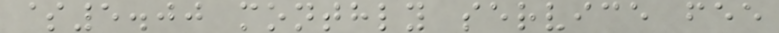$5.00 monthly service fee
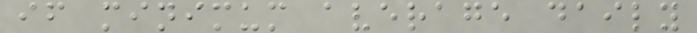if minimum average daily
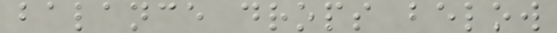balance drops below
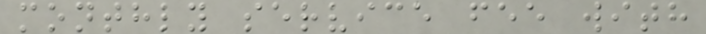monthly service fee with
